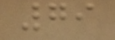79
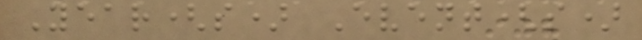Year(s) Event(s)
